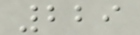229
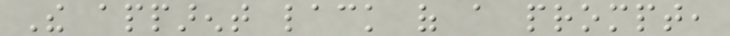The apparent lack of a prompt,
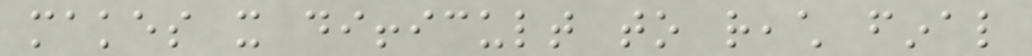makes it difficult to reach final
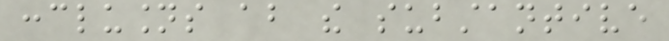conclusions about the substantive
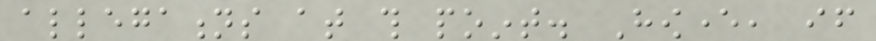allegations at this point. However, if
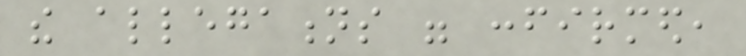the allegations were confirmed,
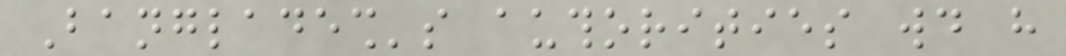Bangladesh's authorities would have
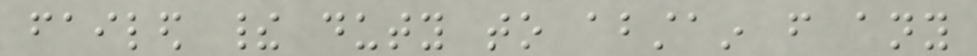failed their duty to abstain from any
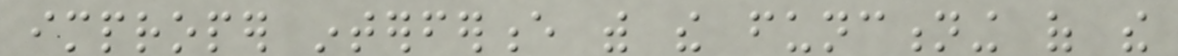improper interference with the functioning of the
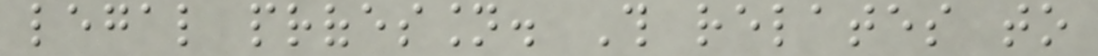legal profession. This relates to
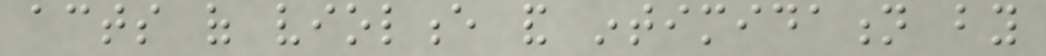acts of violence and intimidation by
